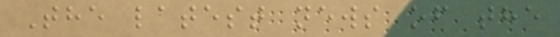The latest news of the
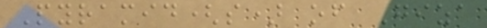Pyramid(s) of Giza
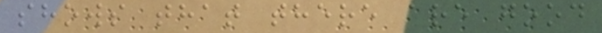shows that there are good
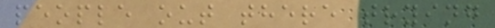people out there trying
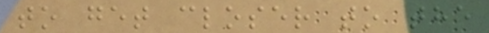to get closer to the
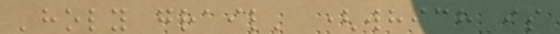'holy grail' (which is
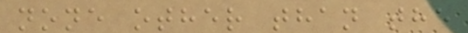none other than the
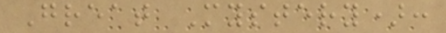Great Mystery):
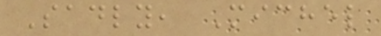Sadly, Michel
